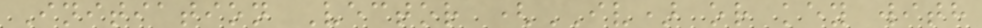Initiation Vector (IV) or key with
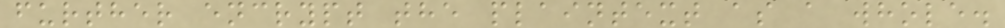further encrypt the plaintext as a whole.
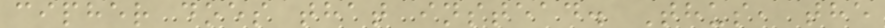cipher does that instead. Thus, the
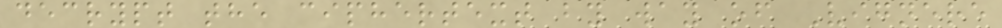decrypt the ciphertext by way of Vignere
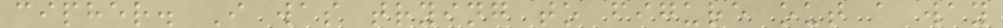cipher. I was trying to figure out a way
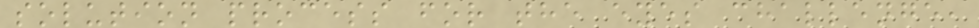solution process for the eyes challenge,
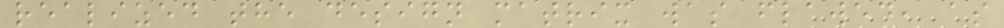realized the design matrix was flawed, as
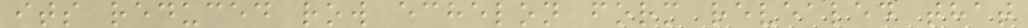its reduced row echelon form revealed that
